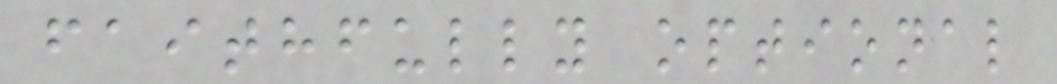faithfully optional
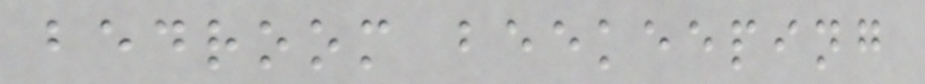bedroom beekeeping
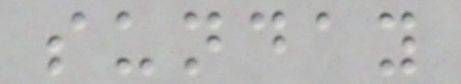sunday
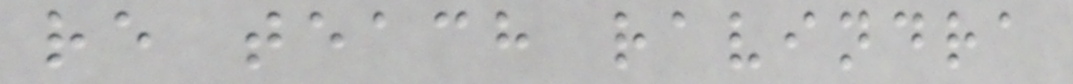re teach ravindra
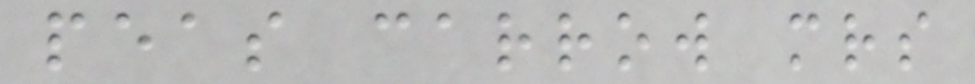peas carrow mrs
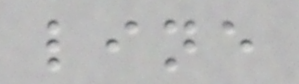line
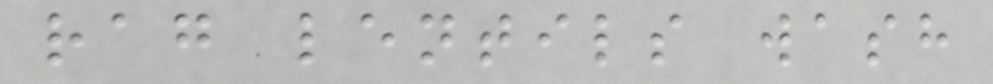rag lentils wash
